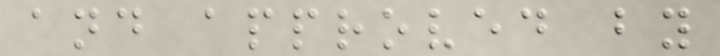and approved by
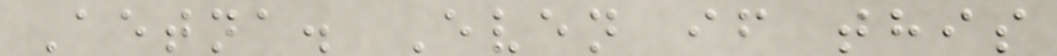Aetna. Even if this
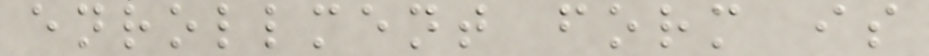enrollment form is
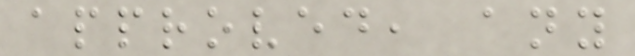approved, any
